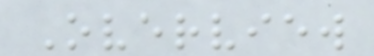Overview
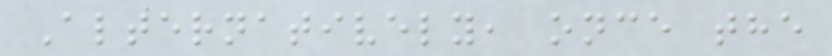Alternatively, once the
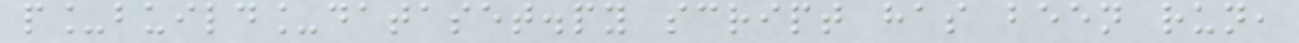p_build_dataset.py script has been run,
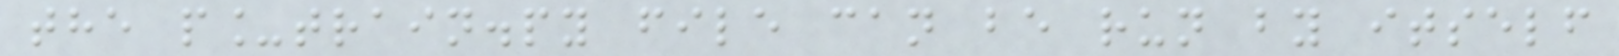the p_train.py file can be run by itself
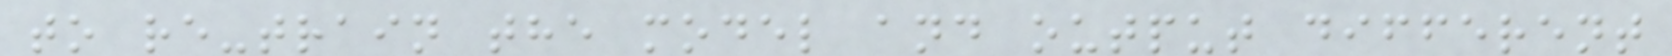to re-train the model and output different
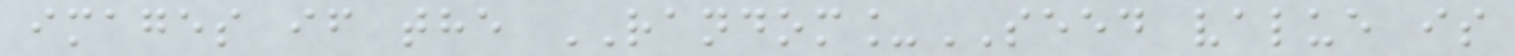images if the RANDOM_SEED value is
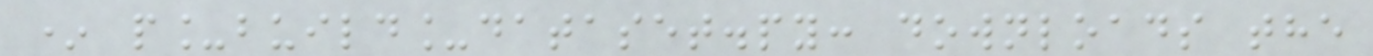* p_build_dataset.py: downloads the
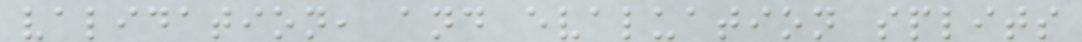validation, and evaluation splits
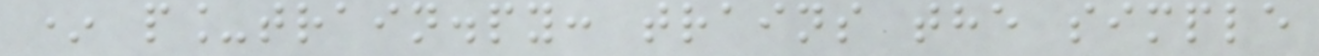* p_train.py: trains the simple
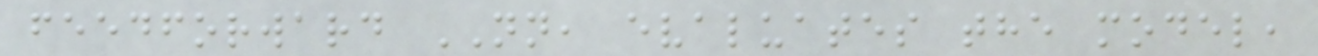feedforward NN, evaluates the model,
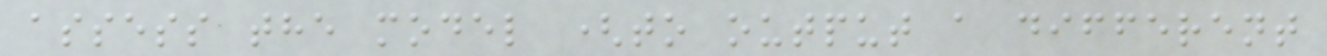assess the model (to output a different
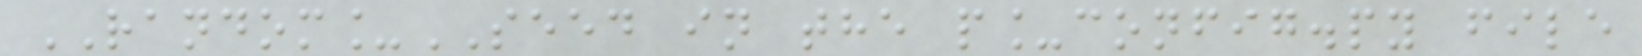RANDOM_SEED in the p_config.py file
